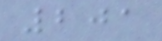201
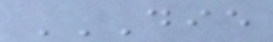DIE
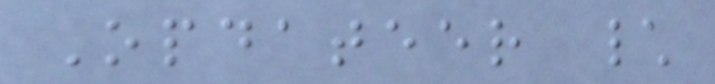Opdateer \
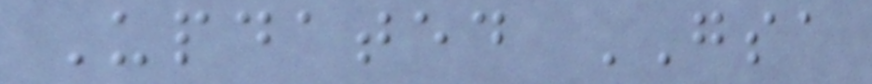Updated GSA
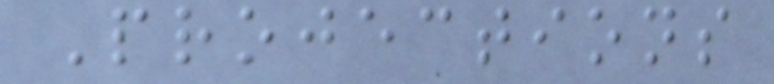Projections
